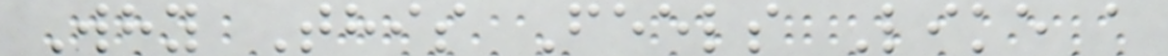Why This Feels Like a
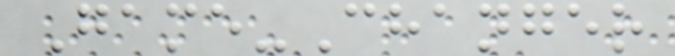Game-Changer
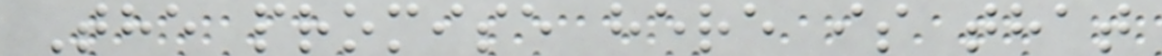The promise here is that
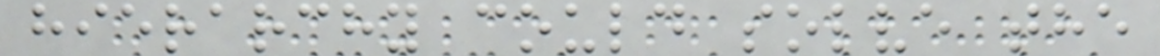hierarchy could solve the
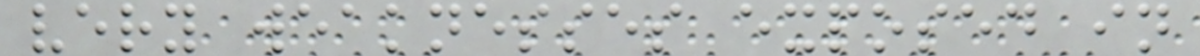very weaknesses exposed in
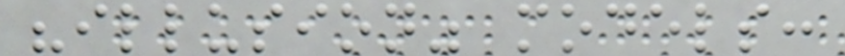"illusion" models:
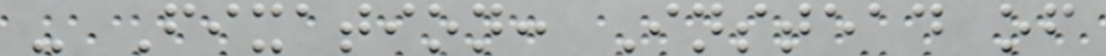- Fixation: Instead of
